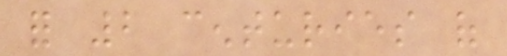for 2 centuries of
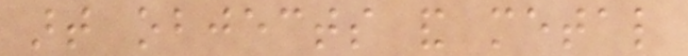art objects and metal
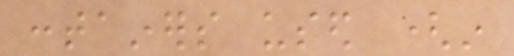containers used (in
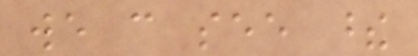we can see these
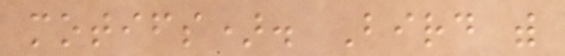motifs). Bird with
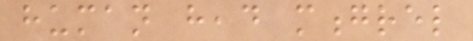human head mongrel
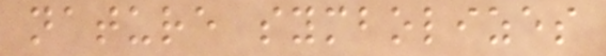nature symbolizes
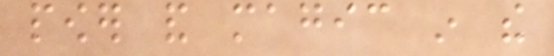power and magic in the
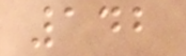142
